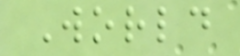World
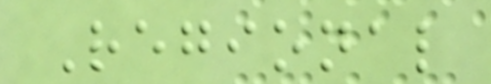Regional
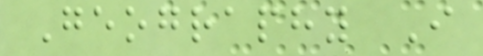Geography I
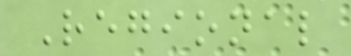Regional
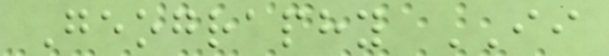Geography II
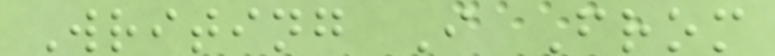Writing I From
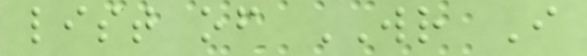list of WR I
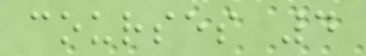courses 4
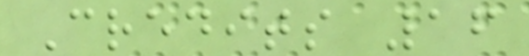Credits 16
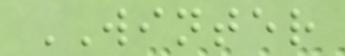WINTER
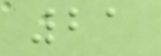21
